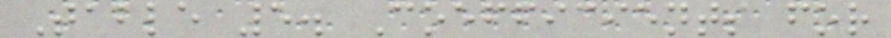Table 5. Coefficients for
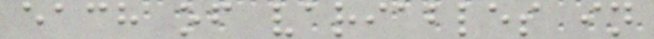each of variables in
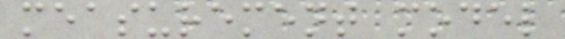measurement model
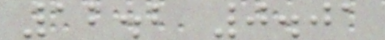12.2 0.01
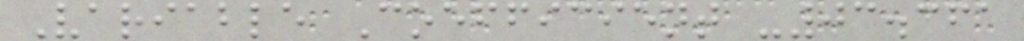Variable Coefficient -03.361
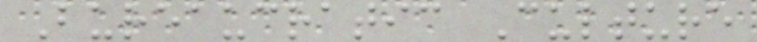Bureaucratic Culture
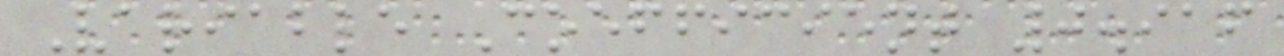Variable Coefficient 0.916
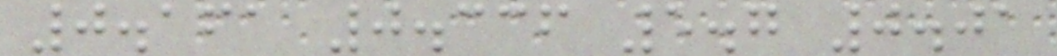0.161 0.336 5.7 0.01
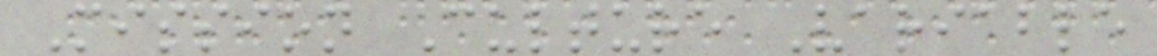Mission Culture Variable
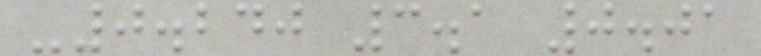-0.240 3.1 0.01
